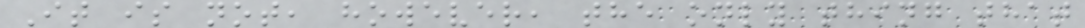It is not, however, the only thing that
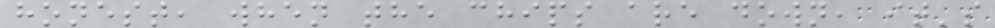honest, when the chips are down, it's
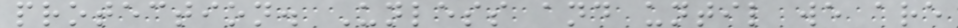protection. Unless and until we are
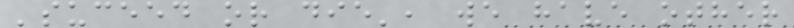'suceed or die', we have other
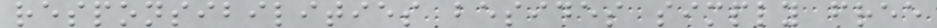responsibilities besides simply free
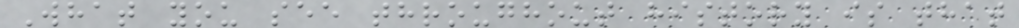What you see throughout history is that
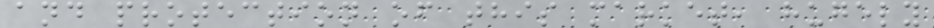and protection of this market, hugely
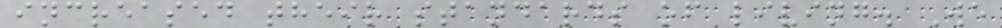increased their standards of living. We
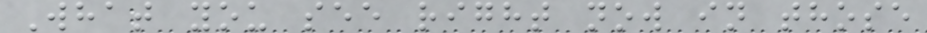What you see right now in those
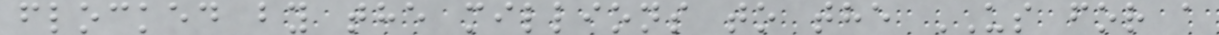flocked by the millions to the US for a
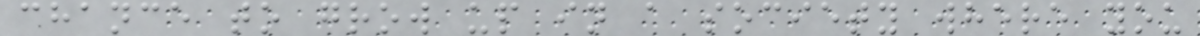chance to grow up in a society where you
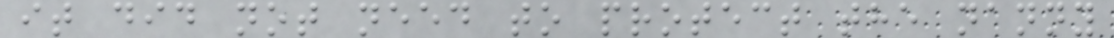it did not need to protect the nanny
